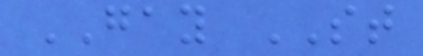GAY ST
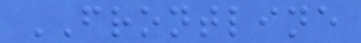FRONTLINE
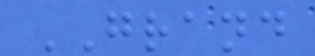GRAND
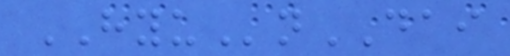HYUnDAI
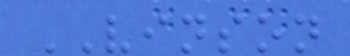VINSON
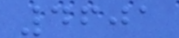4601
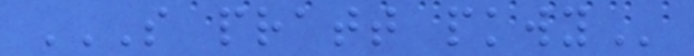S PRATT PKWY
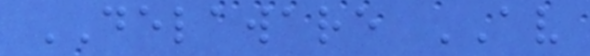DELAWARE AV
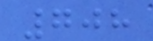708
